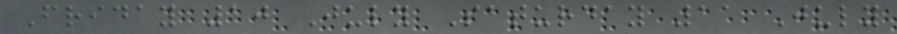Friday 10 July Saturday 11 July
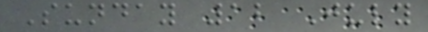Sunday 12 July
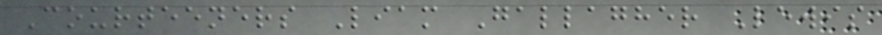Courteeners Liam Gallagher Lewis
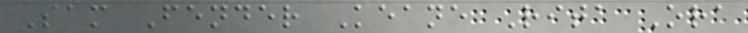Sam Fender Keane Rita Ora
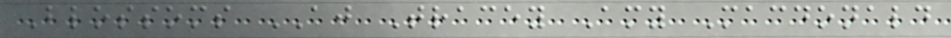Blossoms AJ Tracey Amy Macdonald
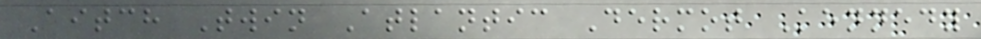Aitch Twin Atlantic Dermot Kennedy
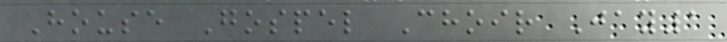House Gospel Choir Jay1
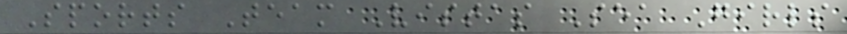Sports Team Vistas Sea Girls
